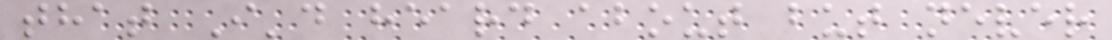that I'd heard about but never
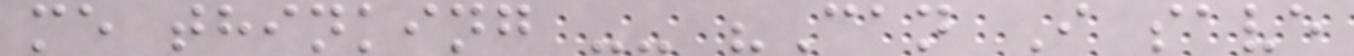me thinking -- "Can I save
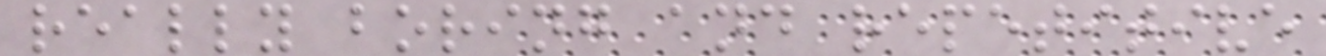really boring and repetitive
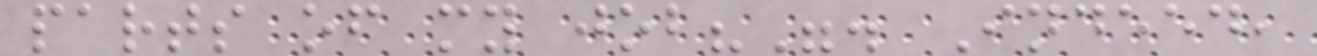parts of my job?". Indeed,
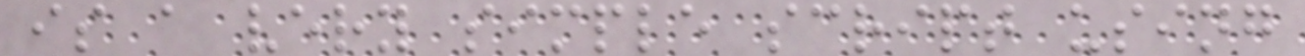is a very simple script using
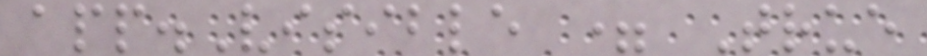app.Visible = True
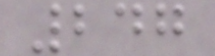247
